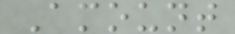Amount
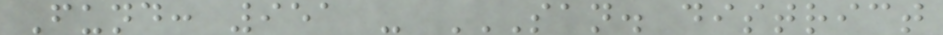Fund: 951 - SAN. DISTRICT
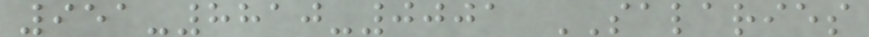951-8810-0001 SALARIES
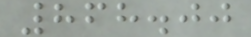868.00
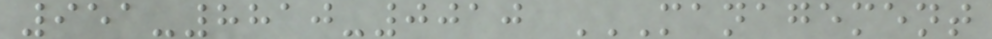951-8810-0010 MANAGEMENT
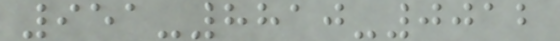951-8810-0012
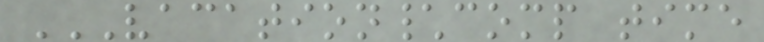VACATION\COMP TIME
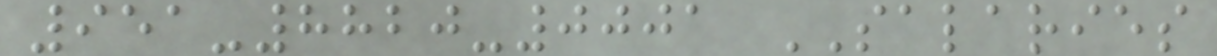951-8820-0001 SALARIES
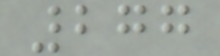277
